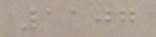1107
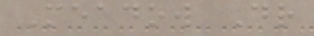Meadow Dr
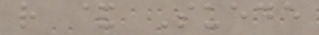r & Suede
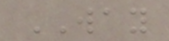WAY
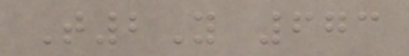T2Y 673
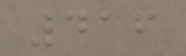416
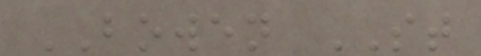BOWEN ST
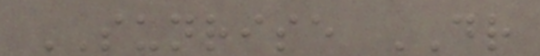SUNRISE DR
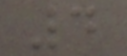4
